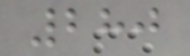280
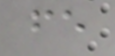fe
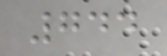744
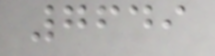7649
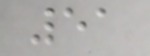51
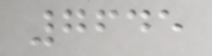7645
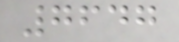7647
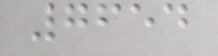7654
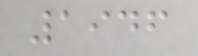1946
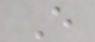E
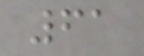61
